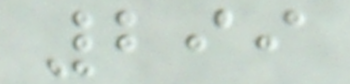299
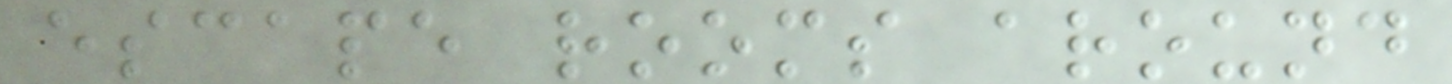escape rooms around
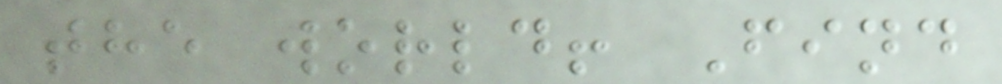the world! Find
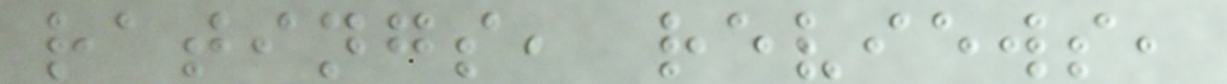ratings, reviews,
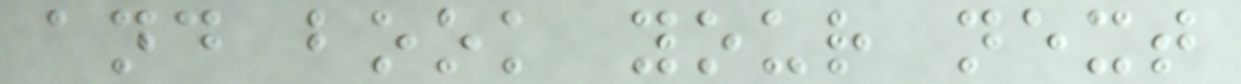and book your next
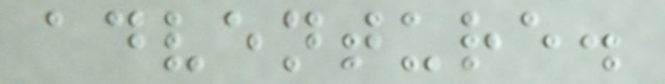adventure.
